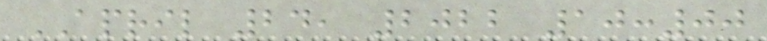APRIL 24, 2022 10:00
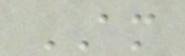AM
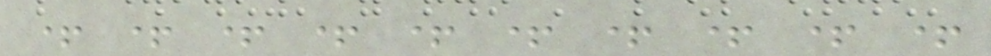+ + + + + + + + + +
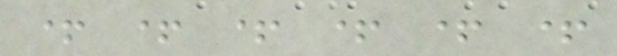+ + + + + +
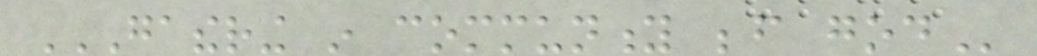GATHERING IN COMMUNITY BEFORE GOD
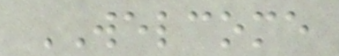WELCOME
